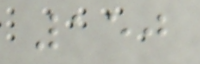150
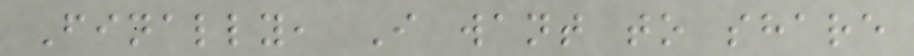Finally, I want to share
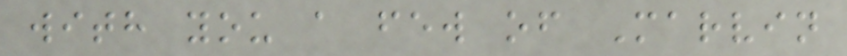with you a few of Marvin
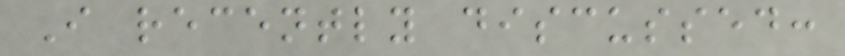I recently discussed:
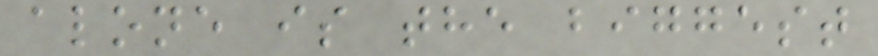alone is the biggest
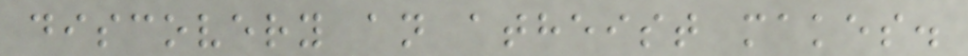discovery an atheist makes.
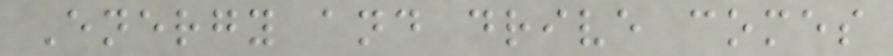Energy and drive comes
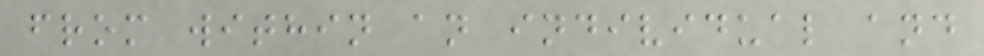from within an individual and
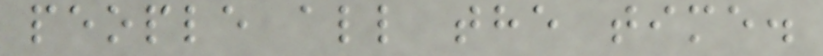people all the time.
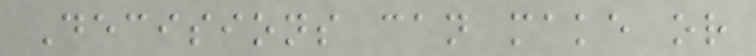Decisions can make or
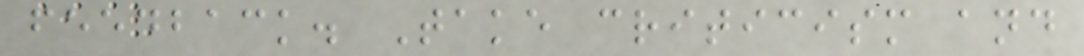feedback. Take criticism and
